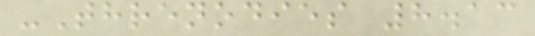-Threnodies 8.13
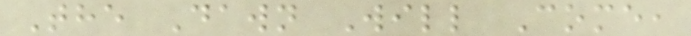The Dawn Will Come,
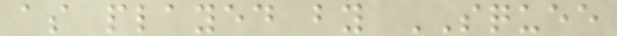as played by SQUEE
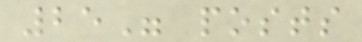25" posts
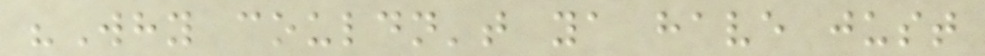"Why couldn't ya have just
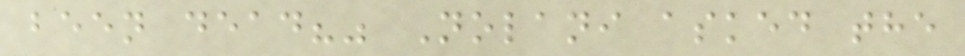been dead?" Nolani asked the
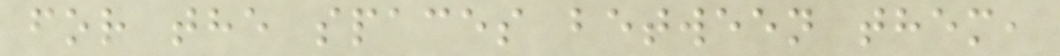for the spaces between them,
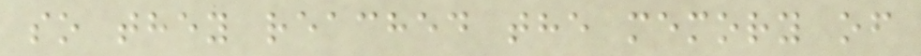so they reached the memory of
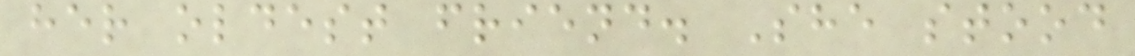her oldest friend. She stood
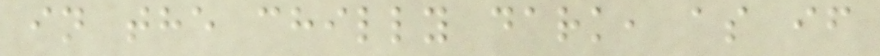in the chilly dark, as if
